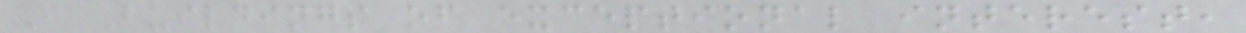I Buildings of exceptional interest,
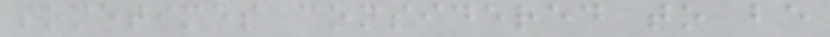sometimes considered to be
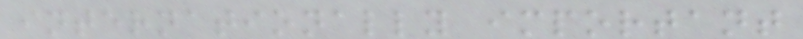internationally important
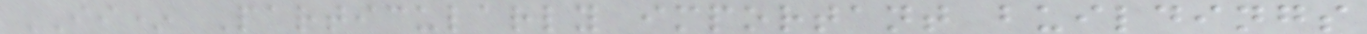II* Particularly important buildings
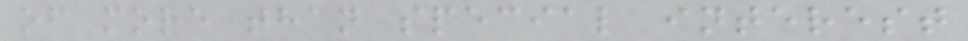of more than special interest
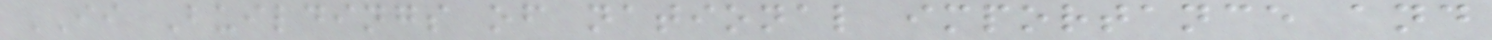II Buildings of national importance and
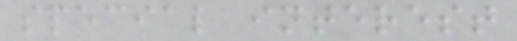special interest
